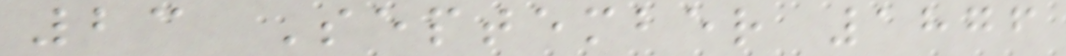23 September 1876
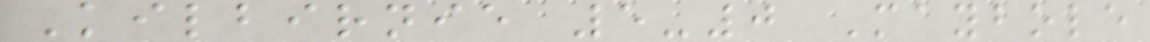Kilbirnie 5-0 Maybole
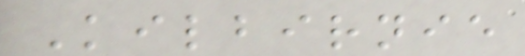Kilbirnie
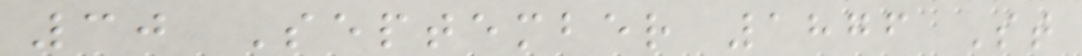30 September 1876 St
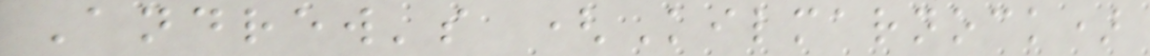Andrew's (Kilmarnock)
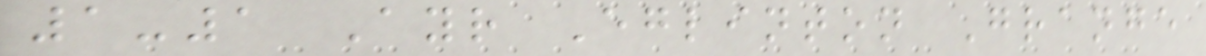1-1 Ayr Eglinton Grange
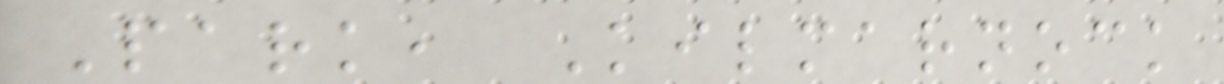Park, Kilmarnock
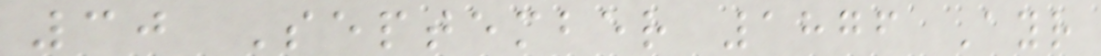30 September 1876 Ayr
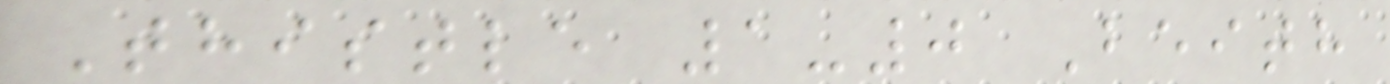Thistle 1-0 Beith
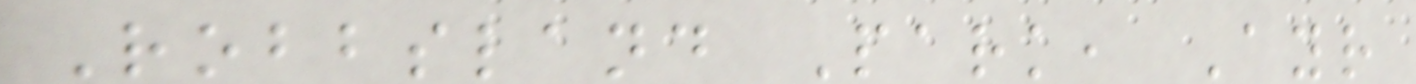Robbsland Park, Ayr
